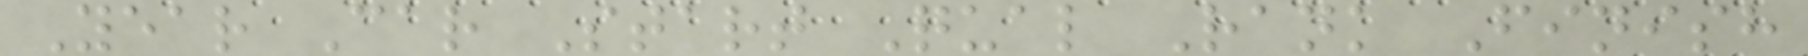Year Car Start Qual Rank Finish
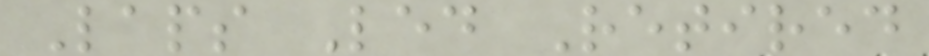Laps Led Retired
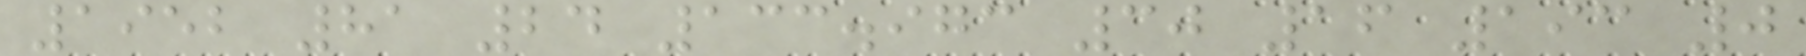1952 81 24 133.973 30 16 193 0
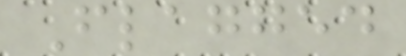Flagged
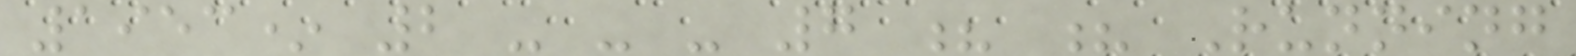1953* 2 - - - 7 ? ? Running
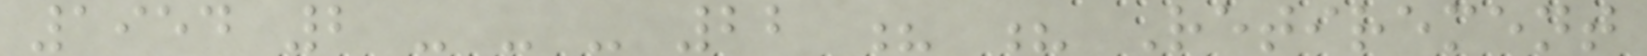1954 2 - - - 22 ? ? Retirement
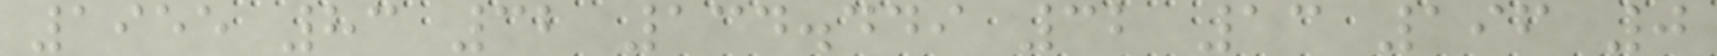1955 83 32 134.449 32 13 196 0
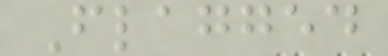Flagged
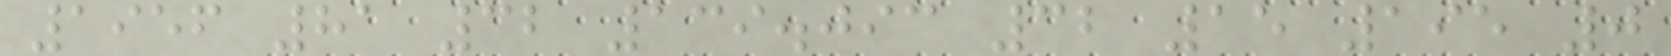1956 81 32 139.093 32 15 195 0
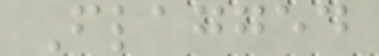Flagged
